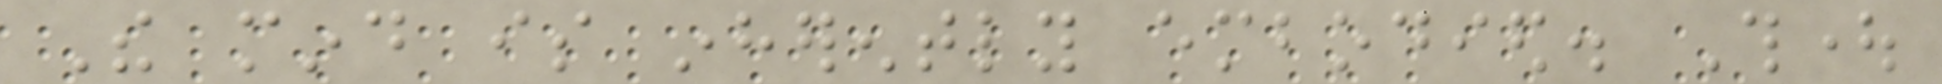The mind is inherently embodied. Thought
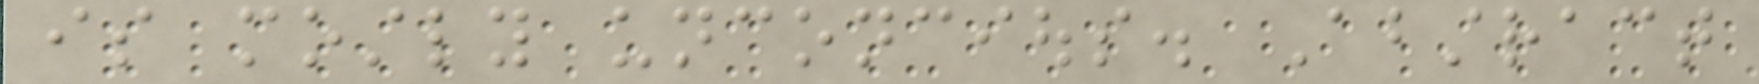is mostly unconcious. Abstract
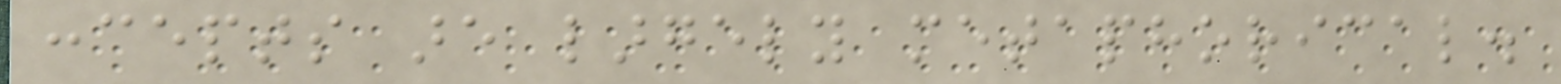concepts are largely metaphorical.
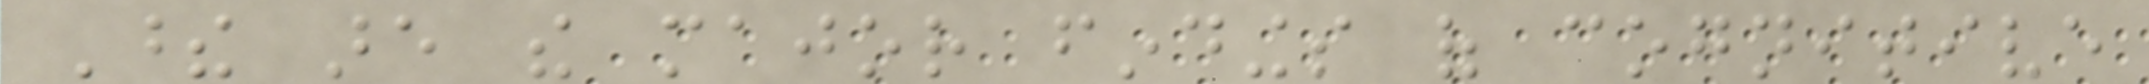These are the major findings of cognitive
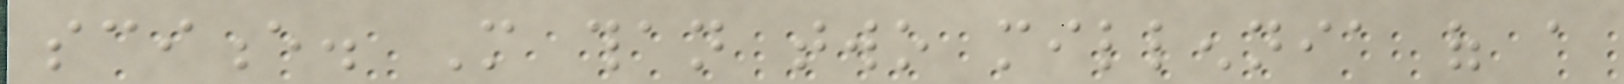science. More than two millennia of a
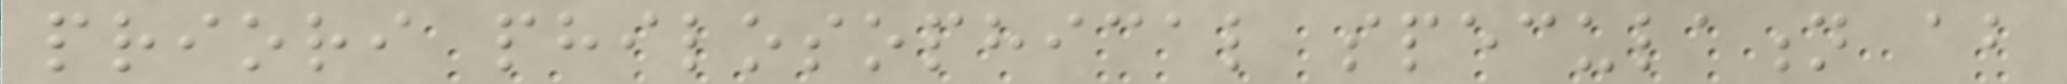priori philosophical speculation about
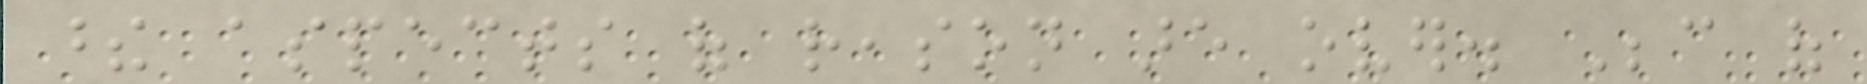these aspects of reason are over. Because of
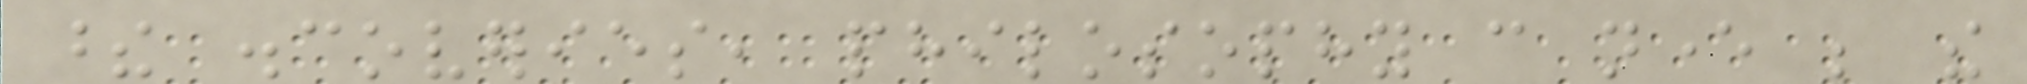these discoveries, philosophy can never be the
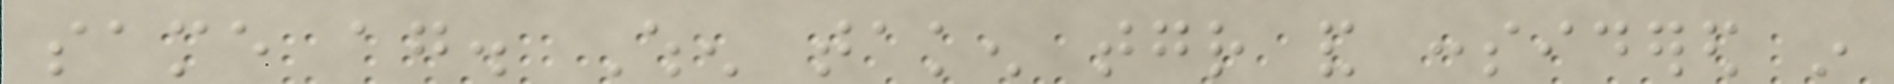same again. When taken together and considered in
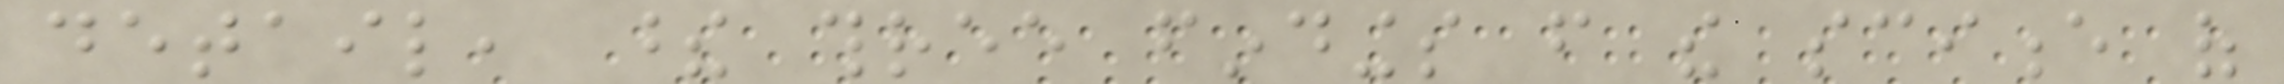detail, these three findings from the science of
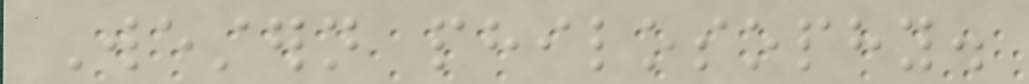Western philosophy.
